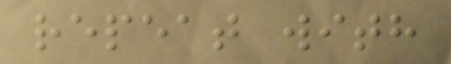repeat with
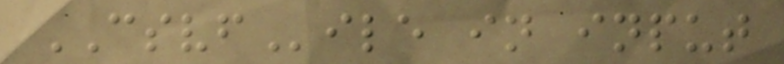CSVFile in input
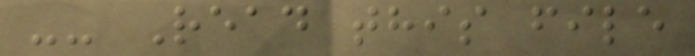-- Read this file
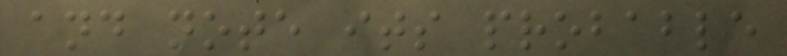and note its probable
